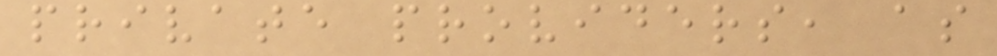private providers, as
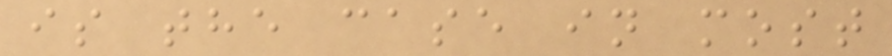is the case in most
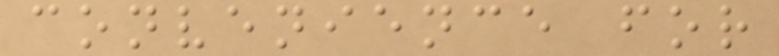convenience for
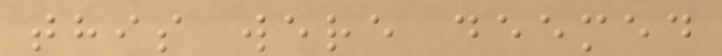this were deemed
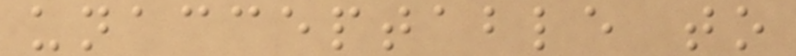unacceptable to
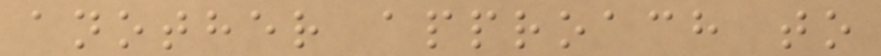another approach to
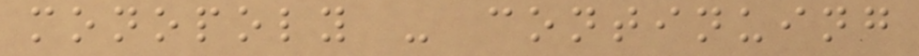monopoly - continuing
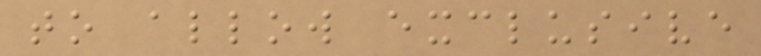to allow exclusive
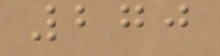270
